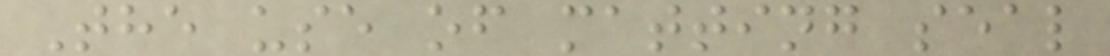The use of matting seal
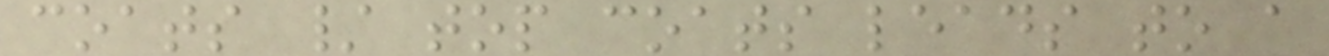coats / top coats leads to a
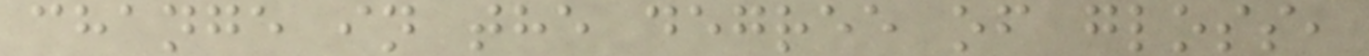change in the degree of gloss,
